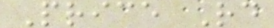Price Rd
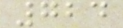724
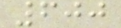600
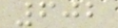602
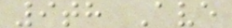9th Ave
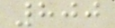800
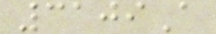3109A
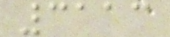3113
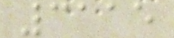3115
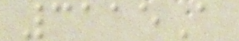3115A
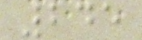245
